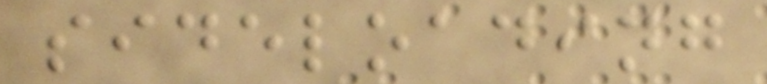sideloading
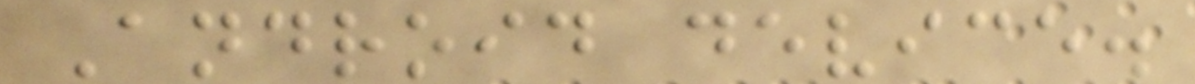Android device.
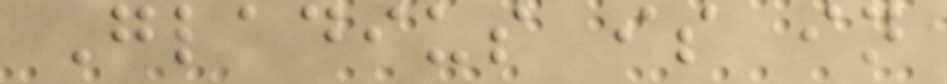Gladius is in
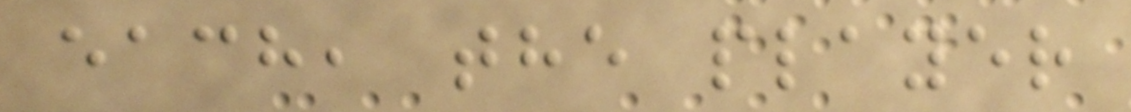each, the player
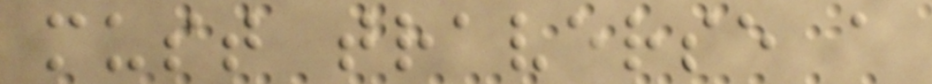must traverse a
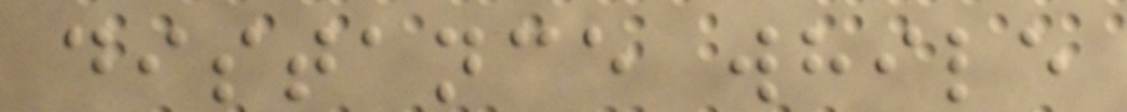distance while
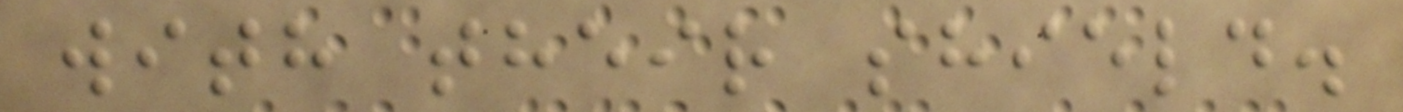with their shield.
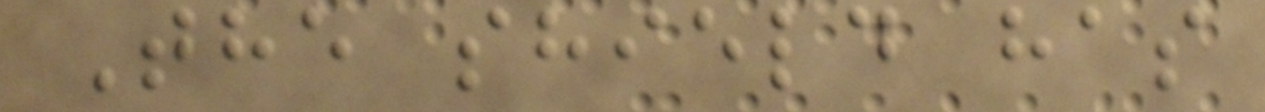The shield has
